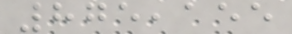875,155
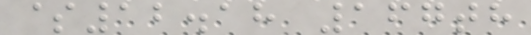$12.18 167th
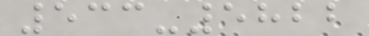533-5822
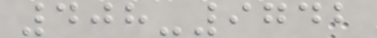408-9742
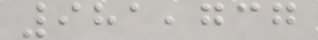981,737
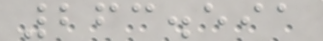263.591
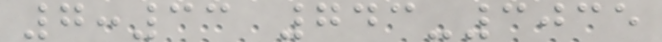7:33 743-3035
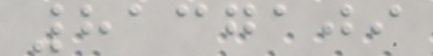8137109
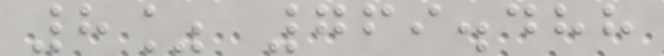8% 769.488
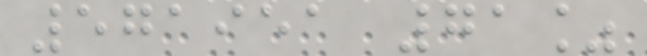571951 71%
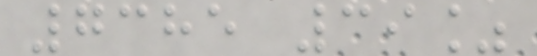7385 39%
